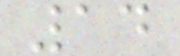14
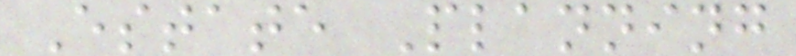Estate Planning
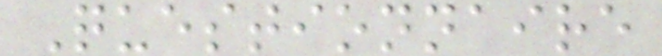Questionnaire
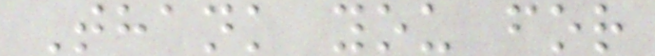Thank you for
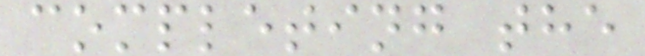completing the
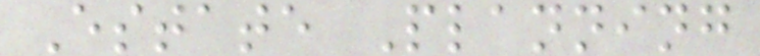Estate Planning
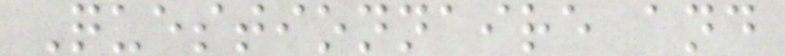Questionnaire and
